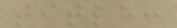title:
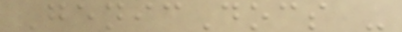GenicDocs -
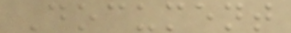Document
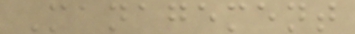Management
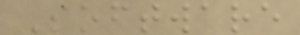Software
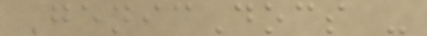GenicDocs -
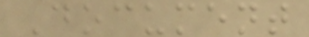Document
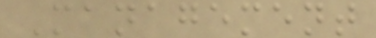Management
